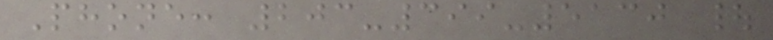Phone: 203-399-5130 |
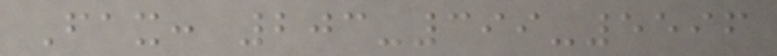Fax: 203-399-5596
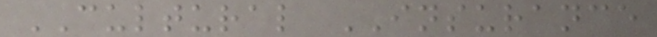CULTURAL INSURANCE
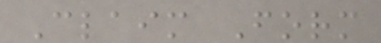Claim Form
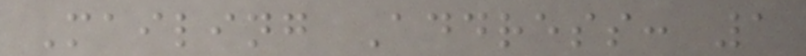Mailing Address: 1
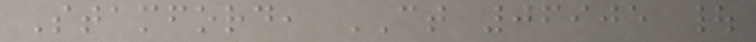Stamford, CT 06905 |
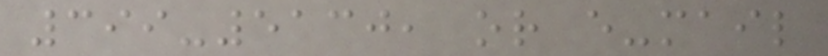399-5130, or e-mail
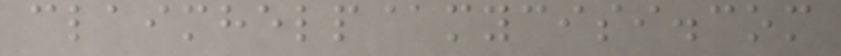claimhelp@mycisi.com
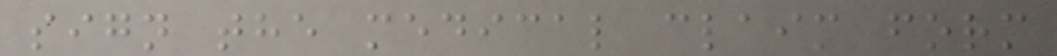sign the medical claim form
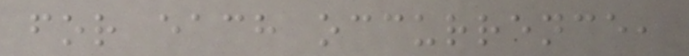for each occurrence,
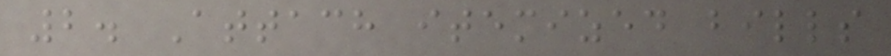2. Attach itemized bills
